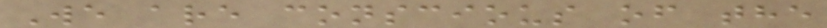We are conscious of the
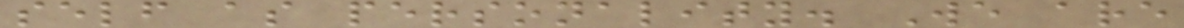self as personality. We are
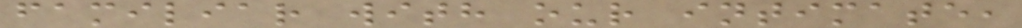familiar with our intimate,
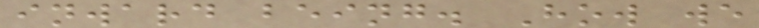inward being. How we
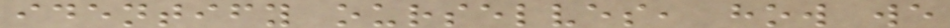identify ourselves, how we
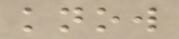know
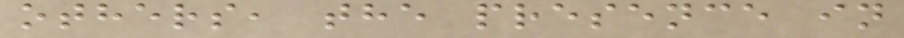others, the presence in
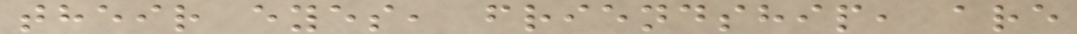their eyes, friendship, are
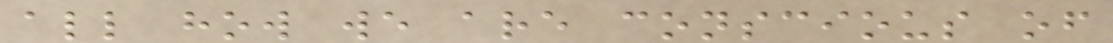all how we are conscious of
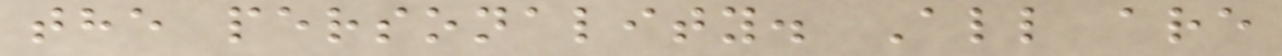the personality. All are
